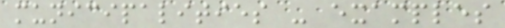municipalities - examples
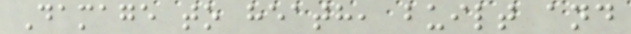Damage to heath, built and
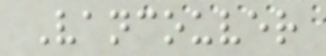Vancouver
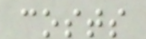costs
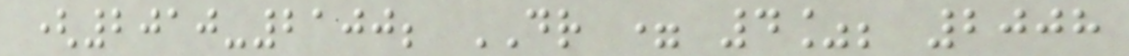(2010-2100; DR = 4%; 2008
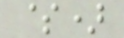$)
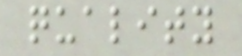quality
